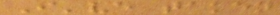I've taken
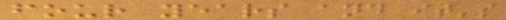four years and it's
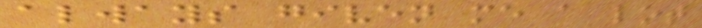always given me a lot
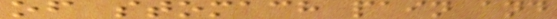of stomach pain and
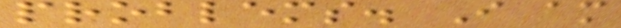problems. I am
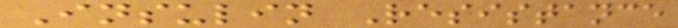Insulin Resistance
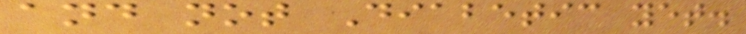and not Diabetic yet.
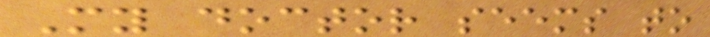My doctor seems to
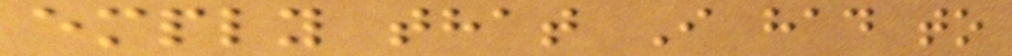emply that I had to
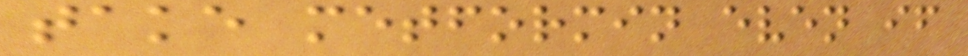take metformin even if
